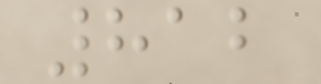812
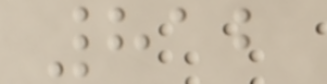812
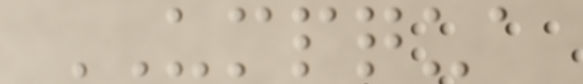UMPQUA
